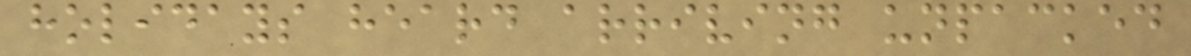holidays heard arriving unpacked
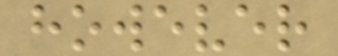however
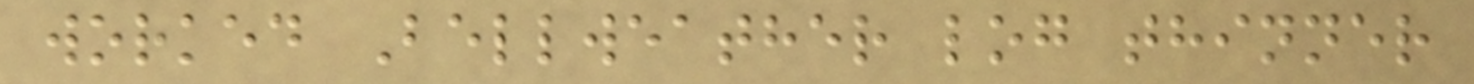worked Bellweather log thinner
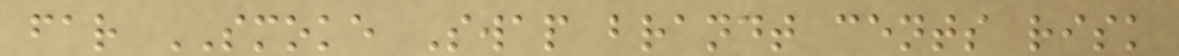far SMOKE Swap brandt cents risk
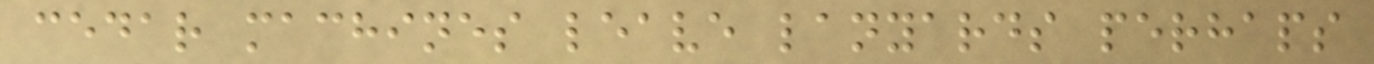cedar machines leave lanyards perhaps
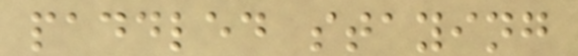paddled staying
